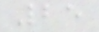25
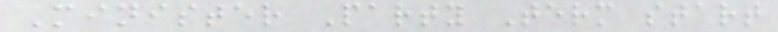Minister Party Term start
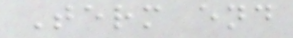Term end
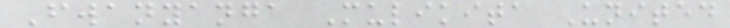Fwanyanga Mulikita United
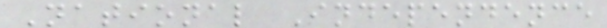National Independence
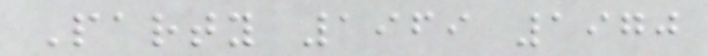Party 1969 1970
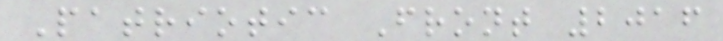Patriotic Front 2016
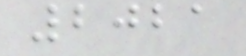2021
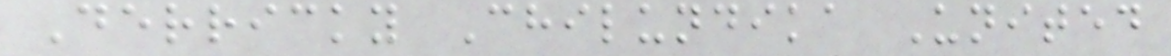Derricky Chilundika United
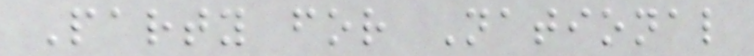Party for National
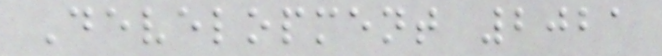Development 2021
